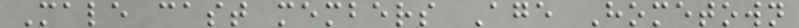Male cast members Age Hometown
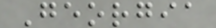Georgia
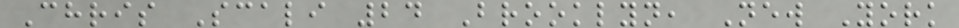Chris Scali 24 Brooklyn, New York
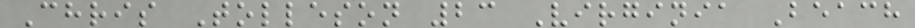Chris Tolleson 23 Virginia Beach
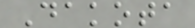Dakota
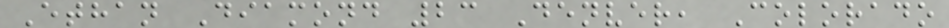Ethan Diamond 23 Denver, Colorado
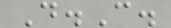D.C.
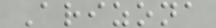Arizona
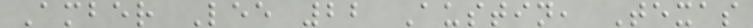Amber Lee 22 Austin, Texas
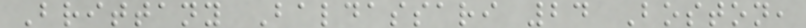Brittany Baldassari 24 Boston,
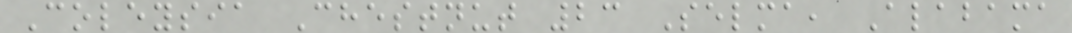Coleysia Chestnut 23 Selma, Alabama
